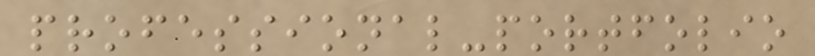professional-portfolio
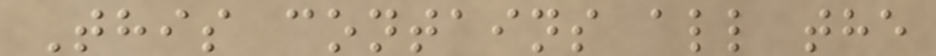This contains all the
